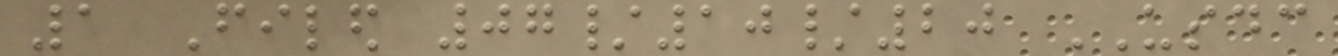1 Filed 07/10/20 USDC
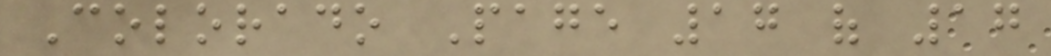Colorado Page 17 of 17
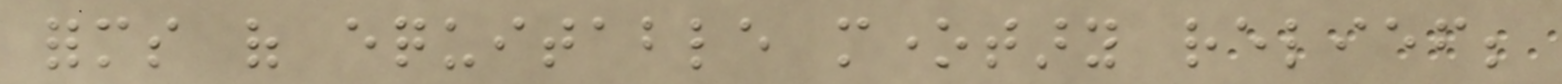forms of equitable monetary relief;
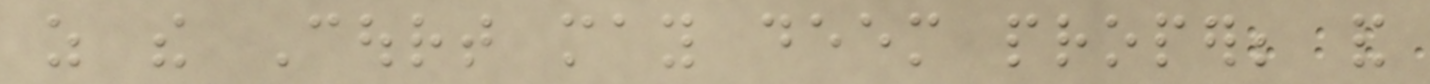as the Court may deem proper; and
